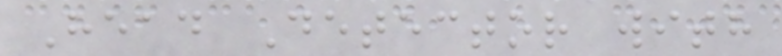Head Detector with
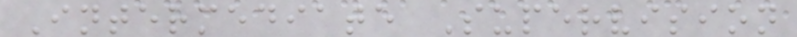Intermediate Supervision
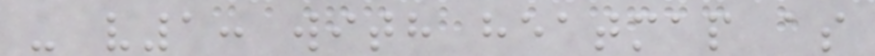- v1: with heatmap as
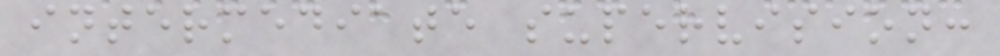intermediate supervision:
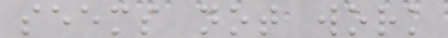seems not work
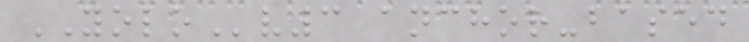YOLOv3 anchor-based
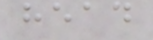head
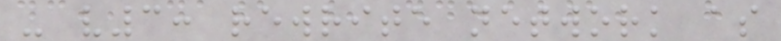- v3: rewrite network as
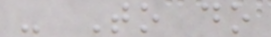- To do
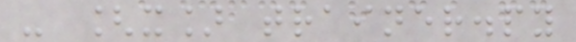- [x] trainer.py
